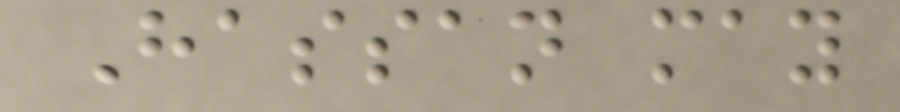Hassan may
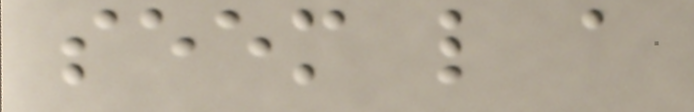seem like a
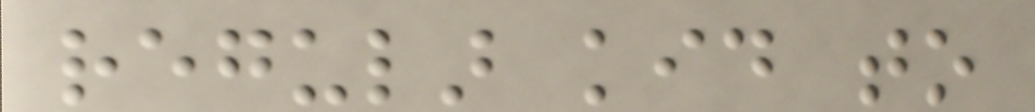regular kid to
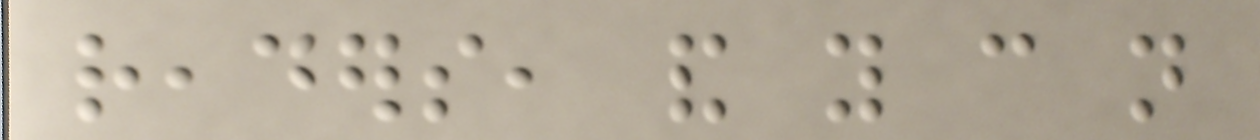readers, and you can not
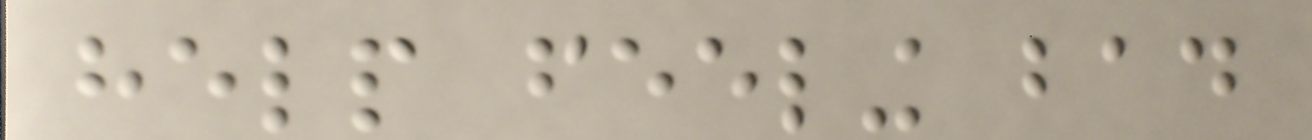help feeling bad
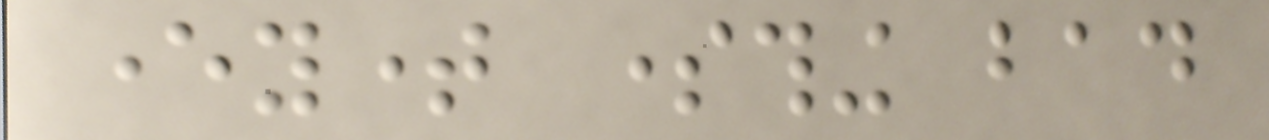everytime something bad
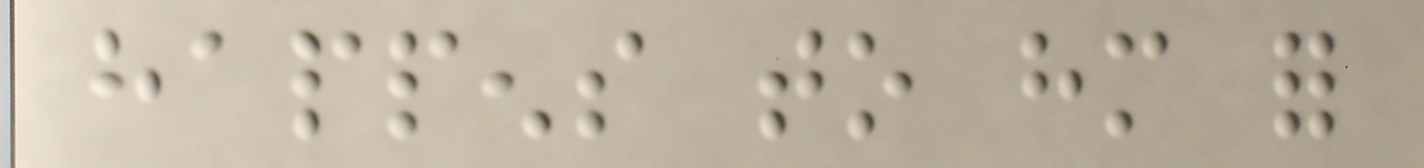happens to him for
